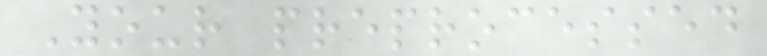Your preprocessed
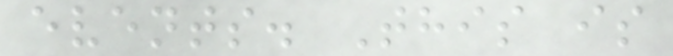events. This is
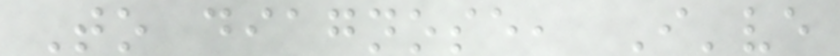To diagnose, I've
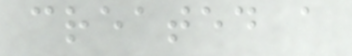created a
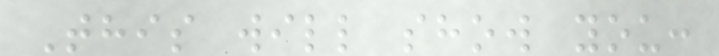This will show you:
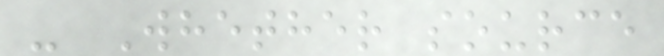- Whether source
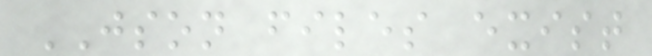JSON files exist
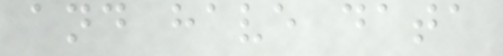and have data
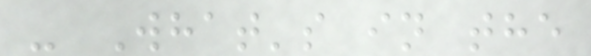- What's in the
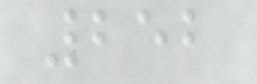252
